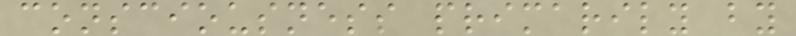consciousness primarily by
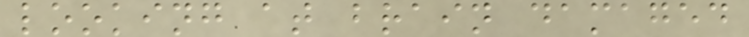looking at brain damaged
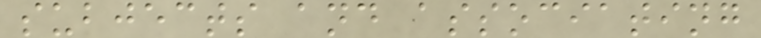subjects and associating
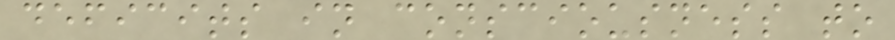deficits in consciousness to
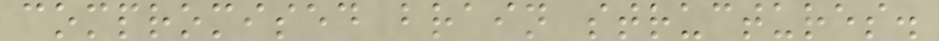compromised brain structures.
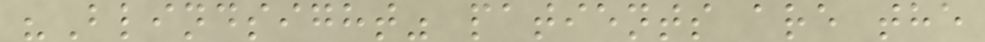"Blindsight" patients are the
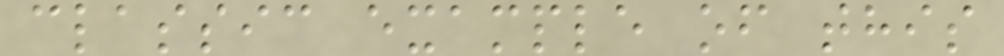classic example of this
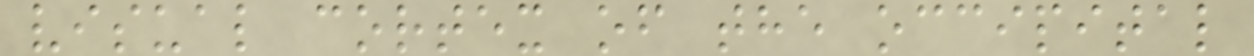visual cortex of the occipital
